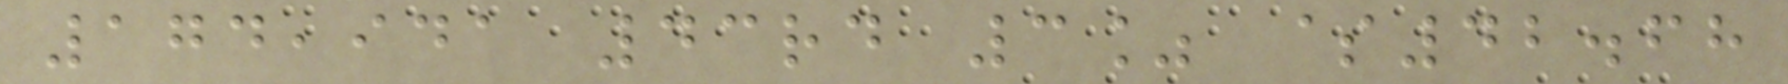174,941 43rd 3% $42.68
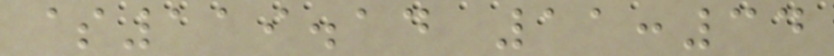$119.14 11:34
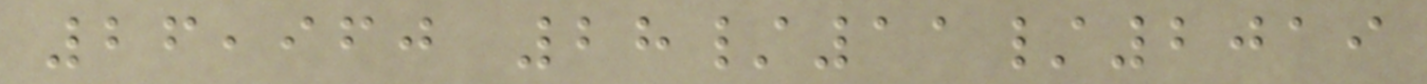26,960 28/11/2019
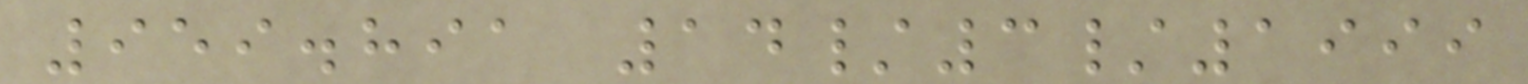959.891 14/3/1999
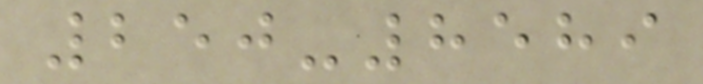250-8589
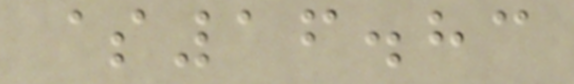$16.83
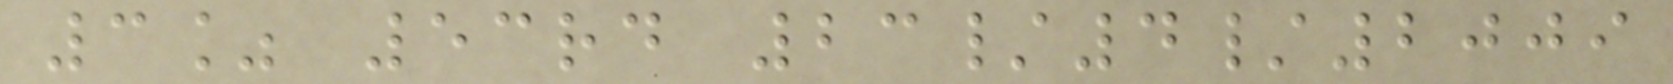3% 53rd 23/4/2009
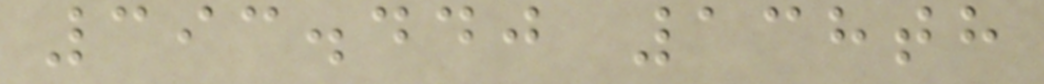393.440 138th
